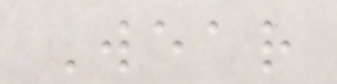Wear
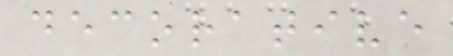decorative
